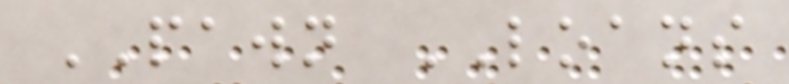PAWN LOANS
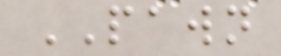PAWN
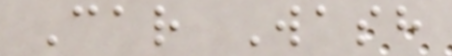Car Wash
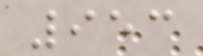953
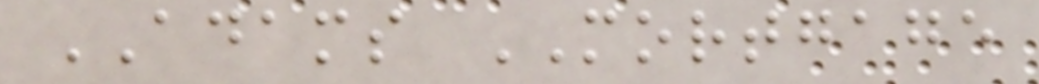ADAMS MORTGAGE
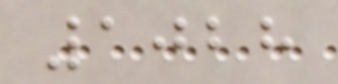1028
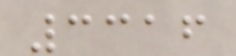3316
